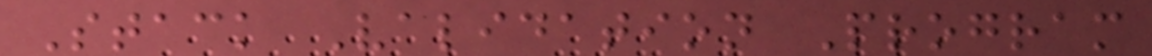Stack Validation Program
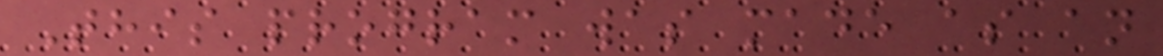This program was made as an
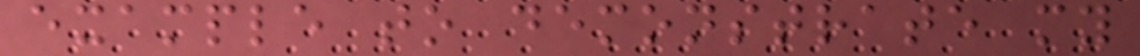example to demonstrate my
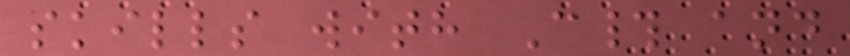skills with C# and
